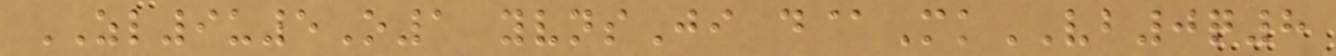ZL9u5O1 yvnsJi d@MkVB0q8
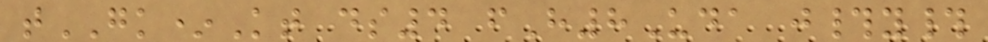tGK*Kt ds4 fH8Uda j#y#
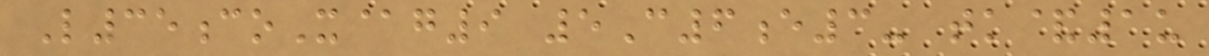L35coX@g9 5C6e3- tk&1u
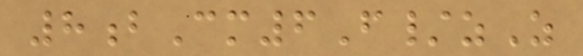8bCm6F/zZ
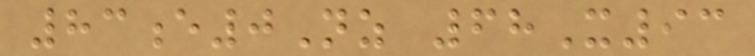83e0Nz 68X93
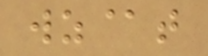wz@t
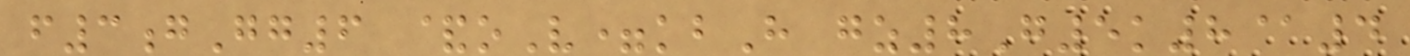f3gGg6 &oV=kbH gz8G5k8@4
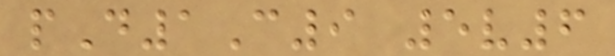pD1C9 5v6
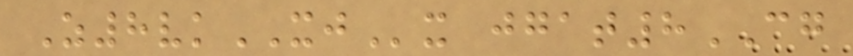Z8vkXJx jgat8CG
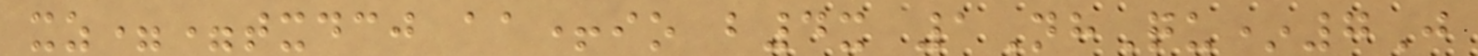xz==txdcj aa+io b4x 1NhQu*7J
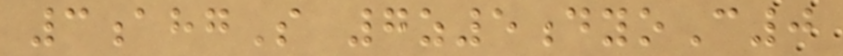3ahgS 7z5dyoC0
